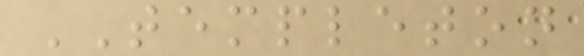TEMPLETON
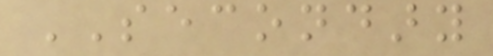SECONDARY
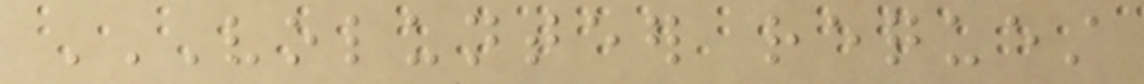VOLUNTEER REQUEST
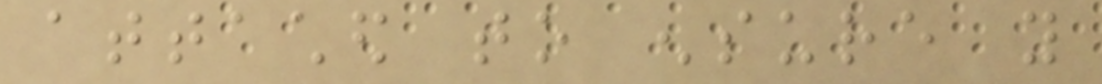attached to ensure you
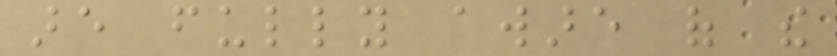are fully aware of the
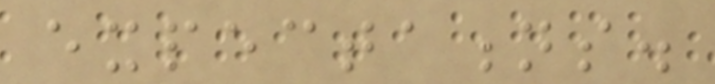expectations.
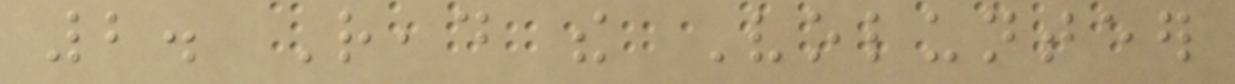2. Read the Volunteer
